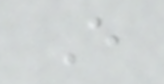E
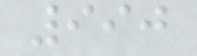990
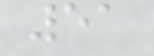51
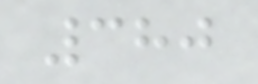380
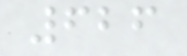626
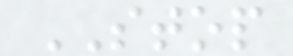STOP
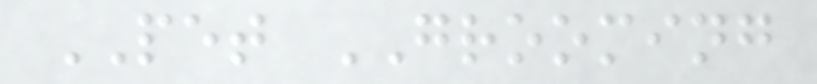PET GROOMING
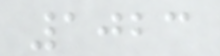1023
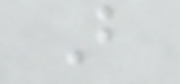B
